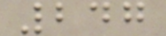247
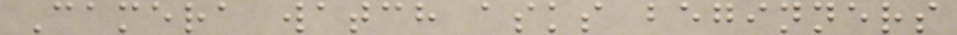Camera watch asks beginners
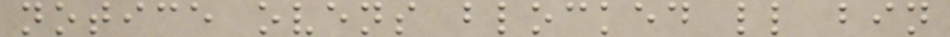notice ovens blocked ll bin
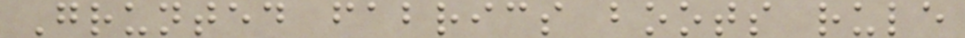Grunted fabrics boots rule
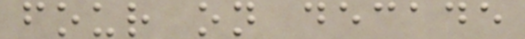four on decade
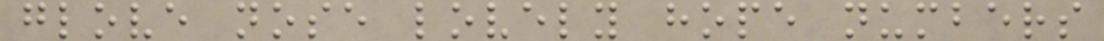glove nose lovely hope numbers
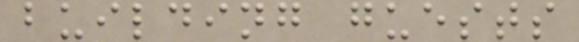building guests
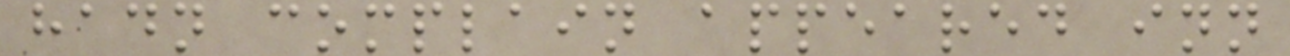hadn complain appeared inn
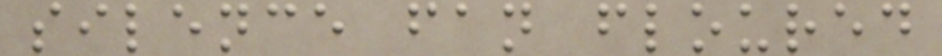silence fan floured
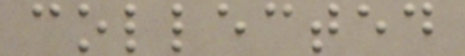collected
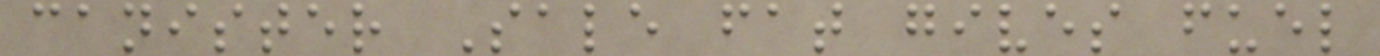canister Sale fat gives fuel
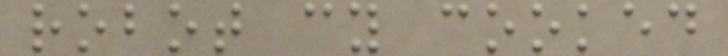robot cy cooked
